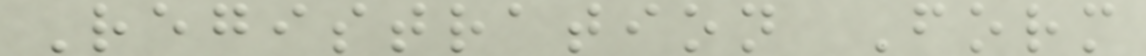Registration Form
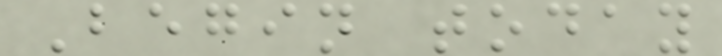Begin today
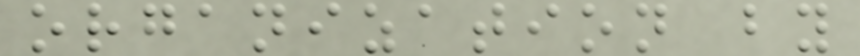organization by
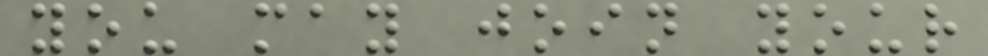you may join your
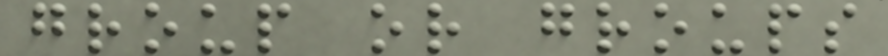group or groups
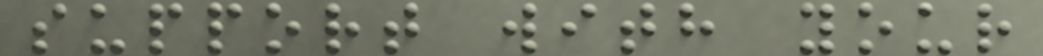support with your
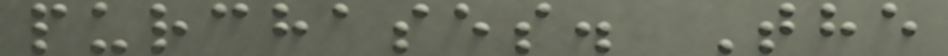purchases. The
